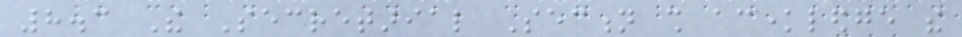8.3 The Secretarial Section shall acknowledge the
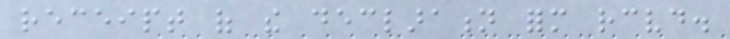receipt of the declaration form received.
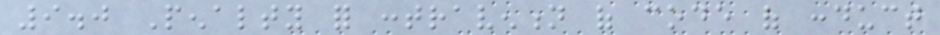9.0 Penalty for contravention of code of conduct
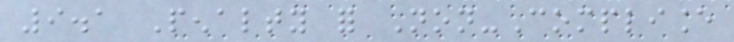9.1 Penalty for Non-Compliance
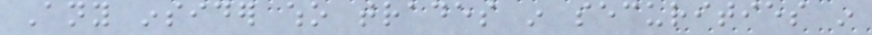Any insider who trades in securities in
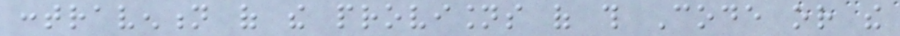contravention of the provisions of this Code or the
